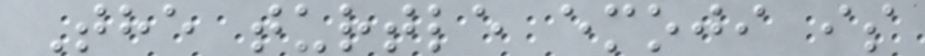The turtle emoji is
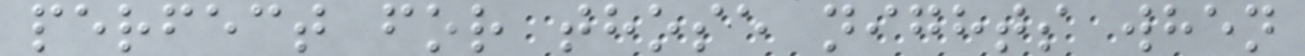perfect for those nights when
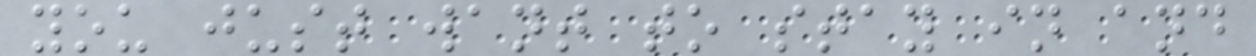you just want to stay in and
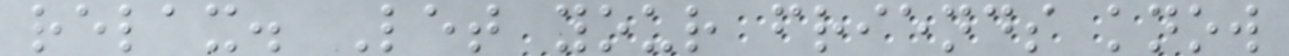relax. Let your friends know
